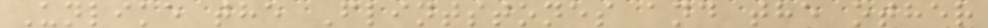Unlike the Flintstones and the other
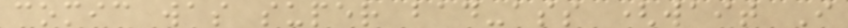comic was super bad-ass (wait I
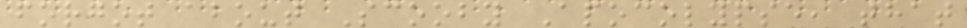forgot about Scooby Apocolypse, that
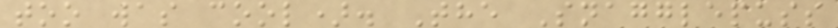too was cool). The Snagglepuss
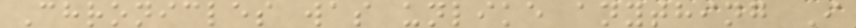Chronicles was unlike anything I
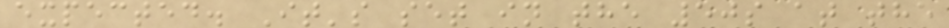expected. It's set in the 50s at the
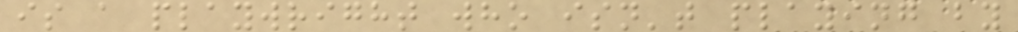is a playwright who isn't playing by
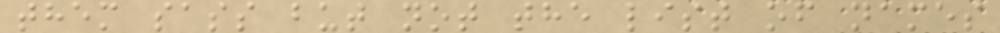them sass but not the list of names
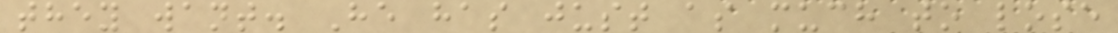they want. He has just as much to lose
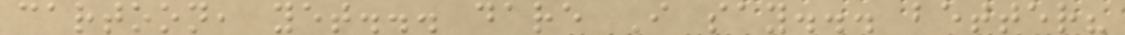cartoon, yet... dare I say... better?
